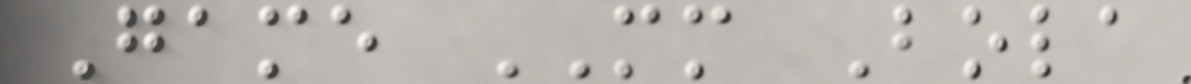Game MM Bola
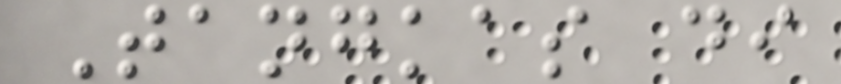Tangkas di
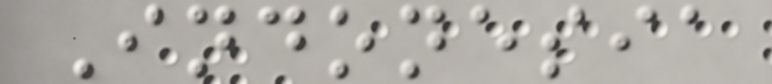Indonesia
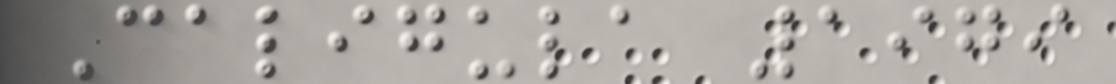Caligula 1979
